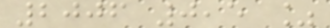2006 0,5 %
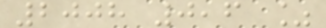2008 0,6 %
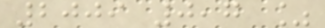2009 0,7 %
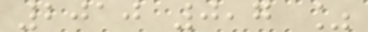2010 0,7 %
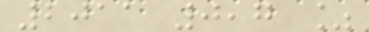2011 0,7 %
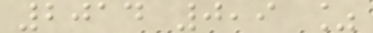2014 0,9 %
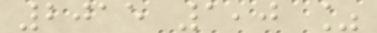2015 1,0 %
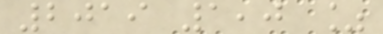2019 1,0 %
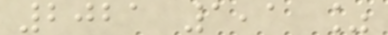2021 1,1 %
